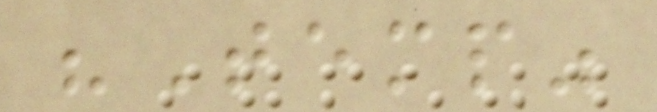"Temp"
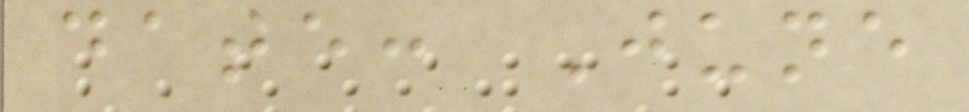date: June
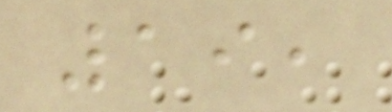19,
